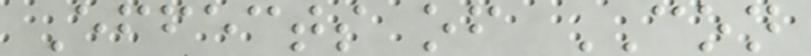Effects of CON
